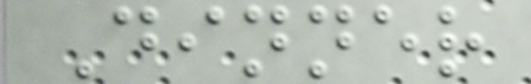Dinner
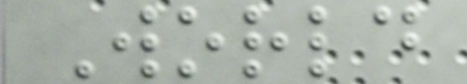World
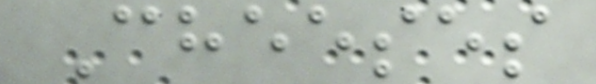Cheeses
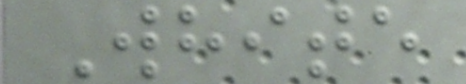White
